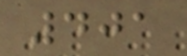401
